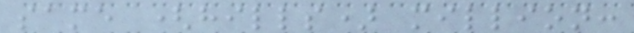same (hills) million:
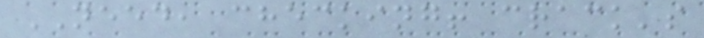NEED, checking! crack's
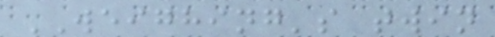WEIGHING's twin
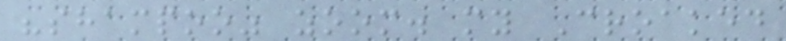"shampoo" zoom. my Croaked
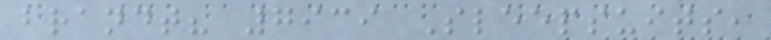brandt? 7939 Sleepsuits,
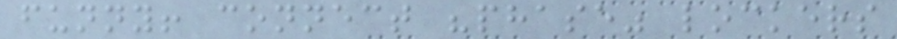funny! connect "phase" lockers
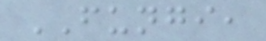FUNGI,
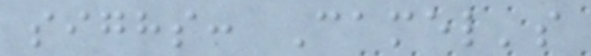sighs: Camel's
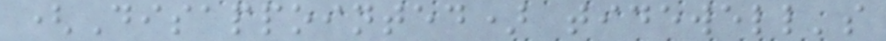(Disappointed) tidewell's
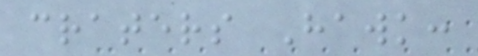craters Hawk:
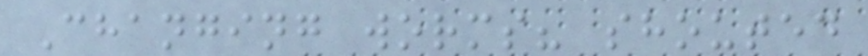Changing worms? shouted
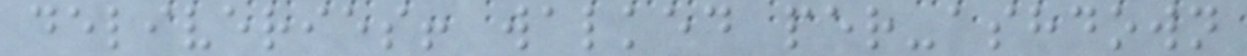deliveries! walked per-ashdown
